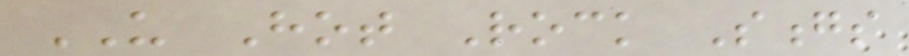US Hot Rock Songs
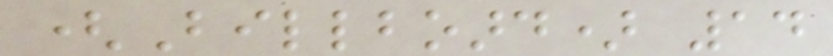(Billboard) 14
